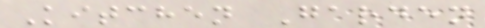Kitchen Garden
